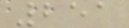251
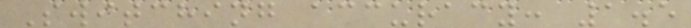Switching accuracy: 1.5
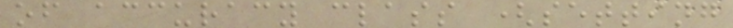of accuracy class (setting
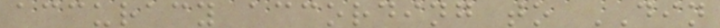accuracy according to DIN
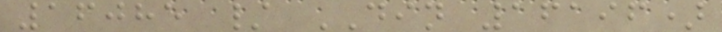16085 / DIN 16196)
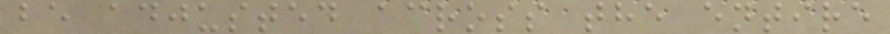be adjusted across the entire
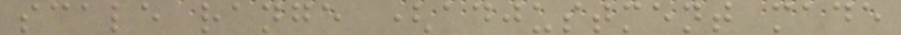scale range (adjustment made
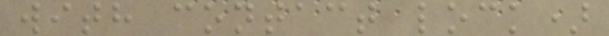with contact lock)
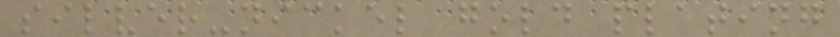silver-nickel gold plating
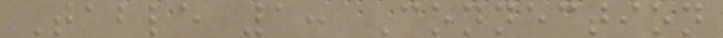Table 1: Connection
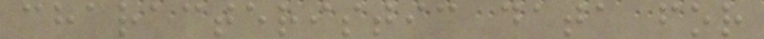characteristic data for
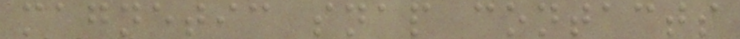magnetic snap contacts
